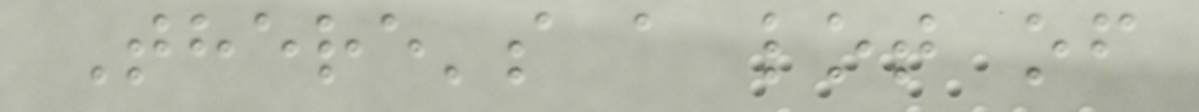There's a lot of
